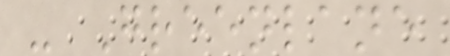- Greenlane
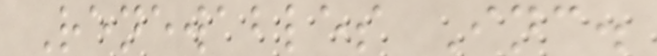Renewables Inc.
